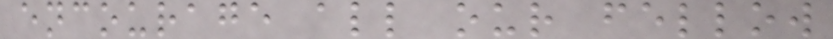encourage all our fellow
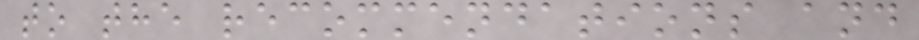to the recommendations and
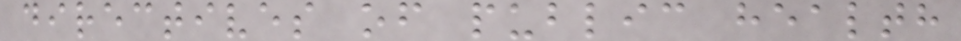directives of public health
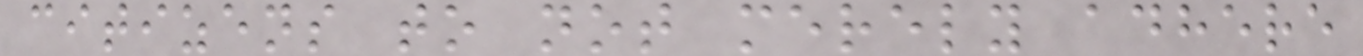citizens to not merely adhere
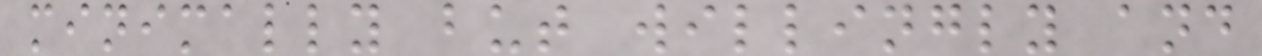minimally but willingly and
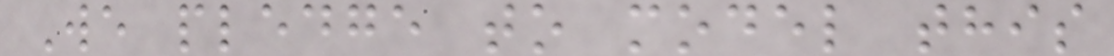We pledge to model this
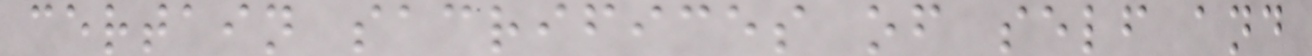certain sacrifices of self and
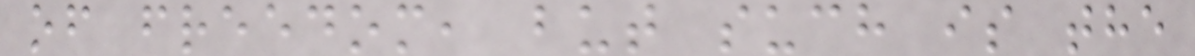of freedom, but such is the
